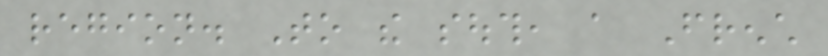region. To the south, a French
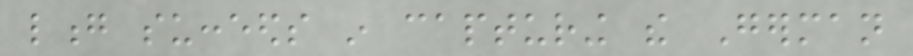long succeeds in capturing the German
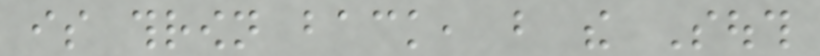is thrown back, but the South
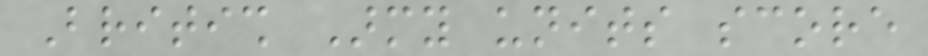British Army units score
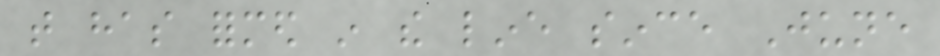that has formed in the line since June
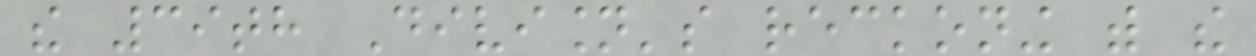the 39th Division's reckoning with the
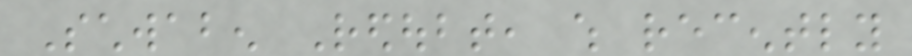Schwaben Redoubt, which recently
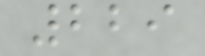229
